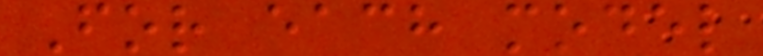For each model
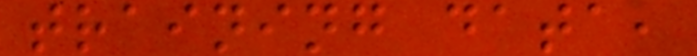training data,
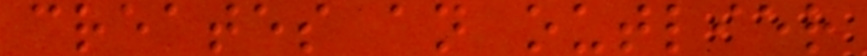creates an outlier
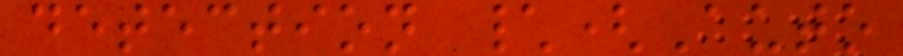detection \(Auto
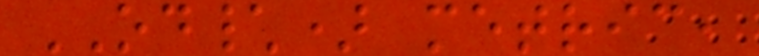OD\) metric,
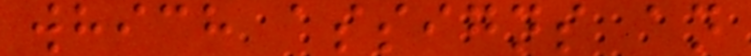which assigns an
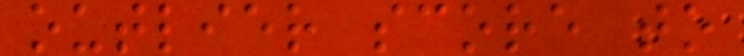outlier score to
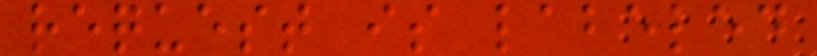request is labeled
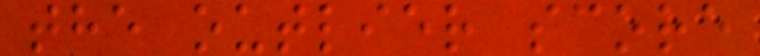the outlier score
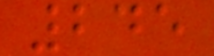245
